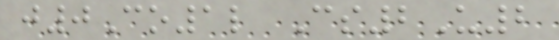j0Co1l Cs2U2
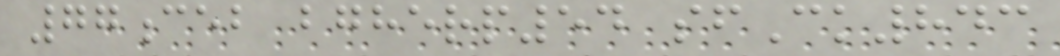77ceb bgherp54 sfCk843
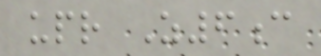upr Z6c
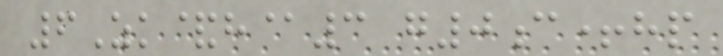6Zk&h@3 g0c+hp
